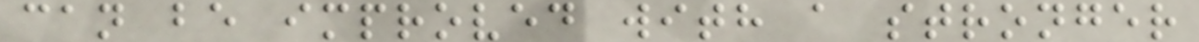can be improved with a stronger
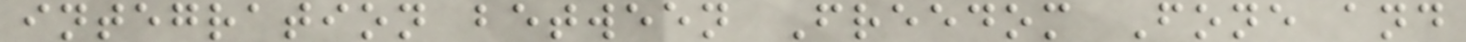integration between Freedom Fone and
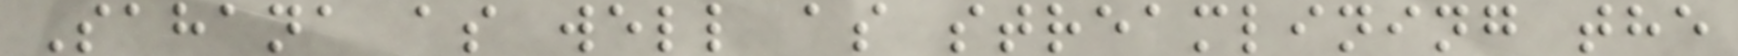Sahana as well as streamlining the
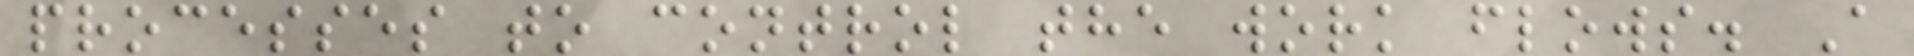processes to control the work flows. A
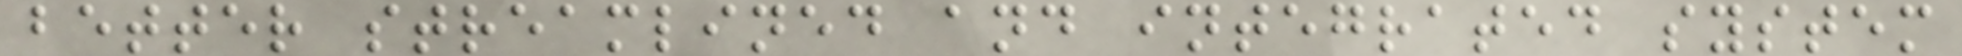better streamlined and integrated system
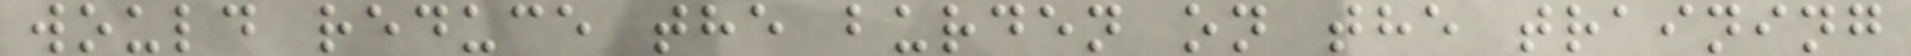would reduce the burden on the training
